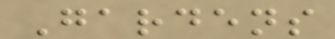Gardens
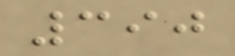390
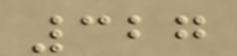327
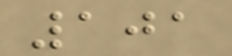101
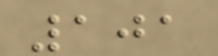101
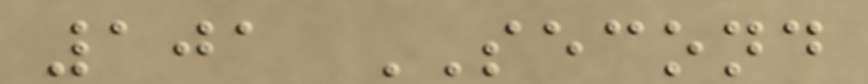101 SECOND
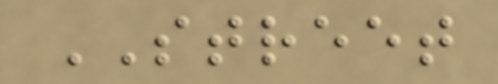STREET
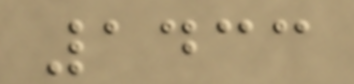1433
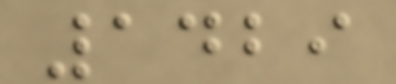1429
